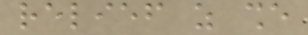relief as she
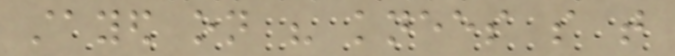stayed on his knees so that
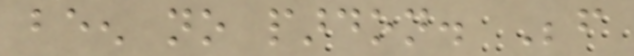been no pardon. Before
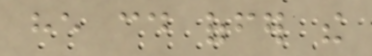he could offer the
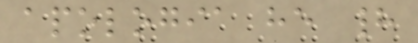apologia he had
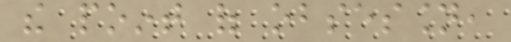the point of obsession,
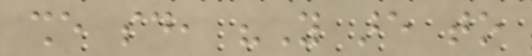she said, "You are to
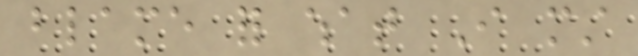blame for what I must
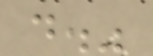do."
